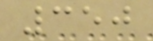350
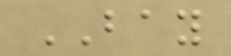BAY
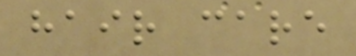hair care
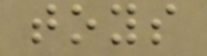toys
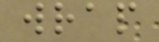wrap
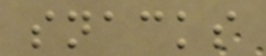snacks
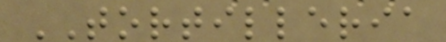TORTILLERIA
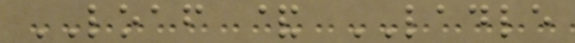LOAF & LADLE
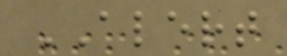ALERT
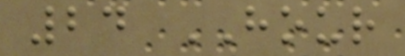24 HOUR
